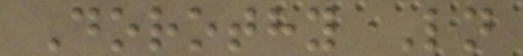Dorothy Ln
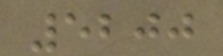5200
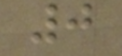0
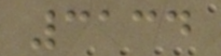3134
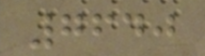7640
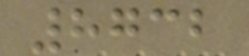8732
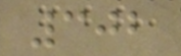302
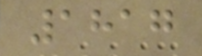1817
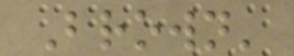Brown'
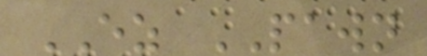EZ PAWN
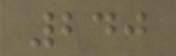240
